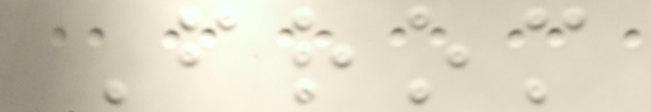From
